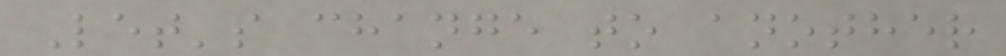Let's change to another
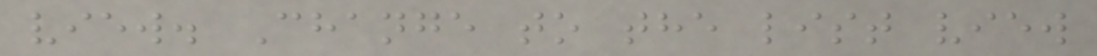view. Change to the list view
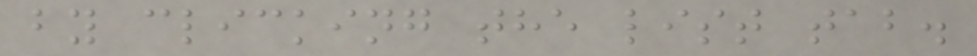by clicking the list tab.
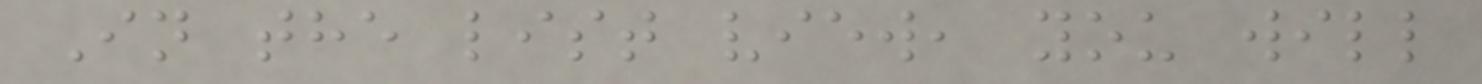In the list view, you will
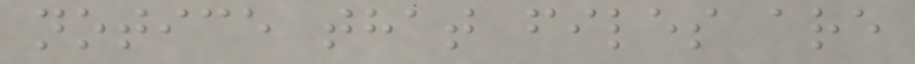notice that files are
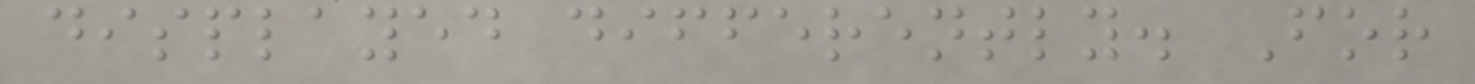displayed differently. For
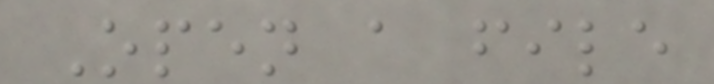Open a file
